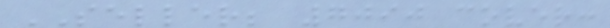SELLER; 7090 cover:
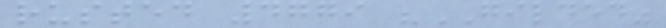rusted 4779 "GILDED"
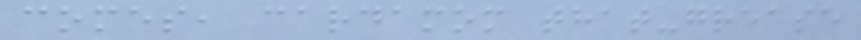comes, cardamom that-grease
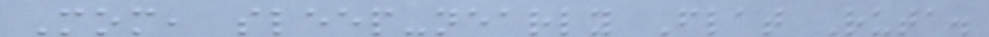Mom, sleep-nearly Flat Ruta.
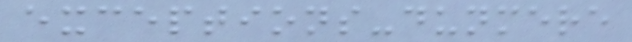exceptions-dunmere
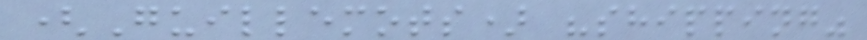(Guillemots) "shipping"
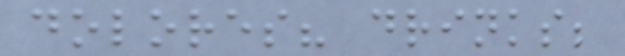dolores? drinks;
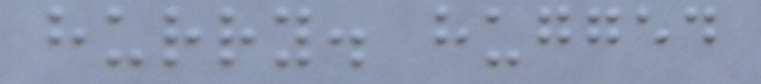hurry. hugged
